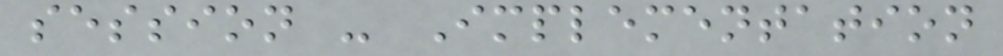session - Implementation
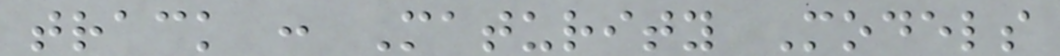track : Maturity Models
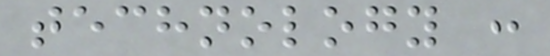technology :
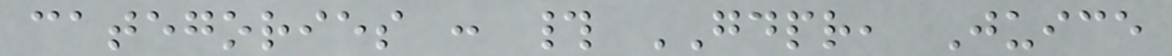categories : # GDPR, Juice
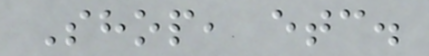Shop, etc.
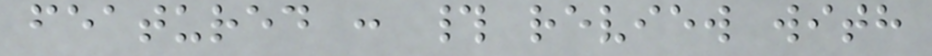featured : # review with
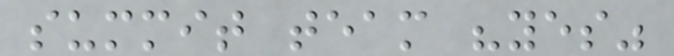summit team "yes"
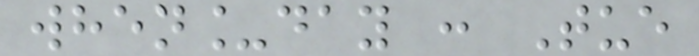when_day : Tue
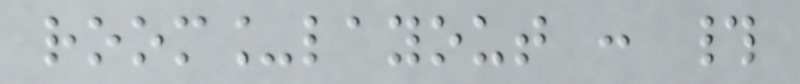room_layout : #
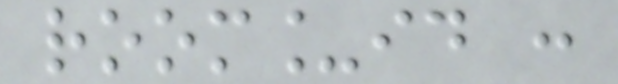room_id :
